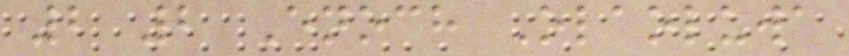2 2 Enoch Olaoluwa
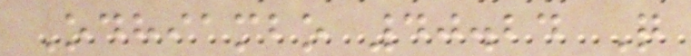Odhiambo 40.24 Q
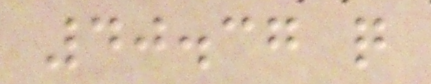40.37 q
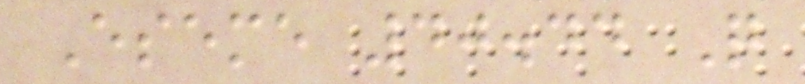Eseme 40.44 Q
